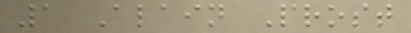1 Alain Prost
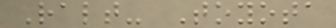Ralt- Toyota
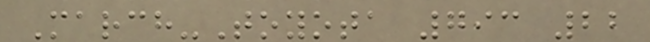March-Toyota 793 22
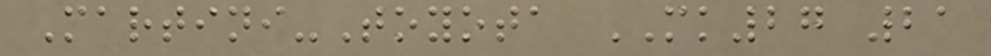Martini-Toyota MK27 21
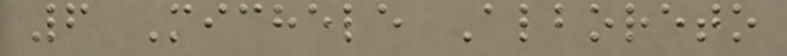6 Michele Alboreto
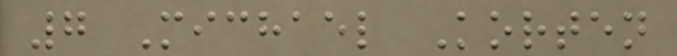7 Michael Korten
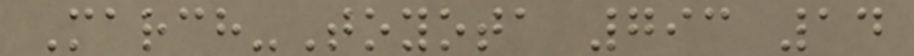March-Toyota 793 14
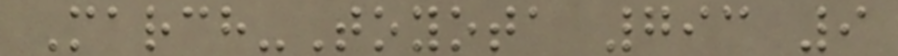March-Toyota 793 9
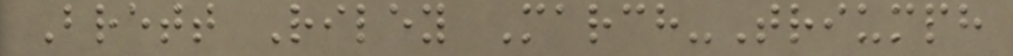Brett Riley March-Triumph
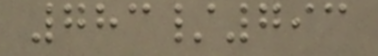783/793
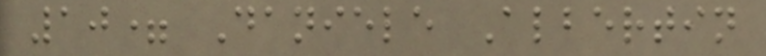10= Daniele Albertin
